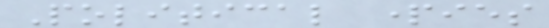Political parties
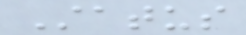Status
